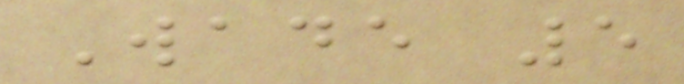Wade 5
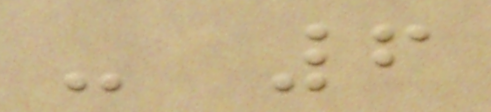- 6
